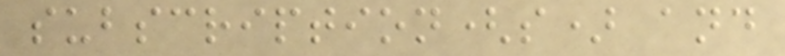subscription(s) and
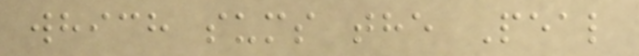which sums the Peal
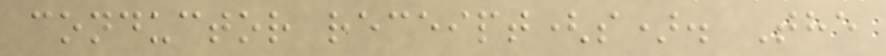conductor receipt(s). The
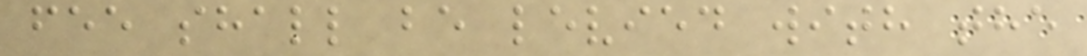fee shall be levied with the
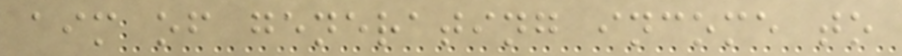aim of generating income to
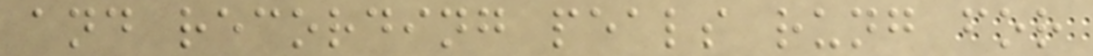and recording peals rung for
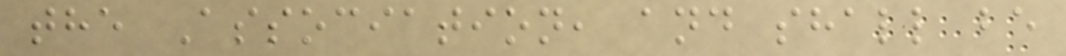the Association, and shall be
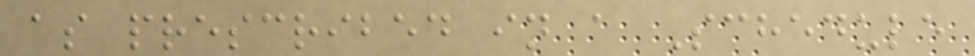as prescribed in a Schedule
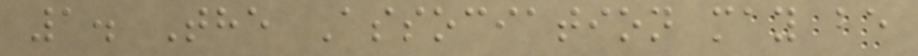1. The Association may be
